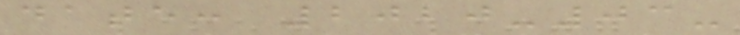date: 2020-03-
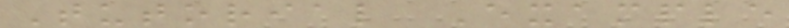Tutorial Example
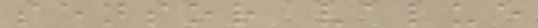sensor value
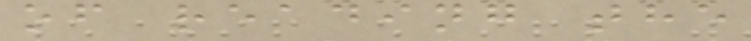of reading the
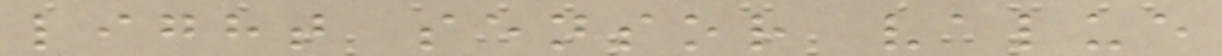light sensor value
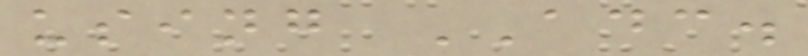using ADC.
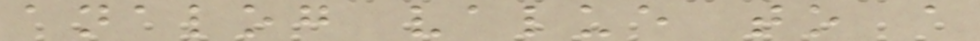analog value to a
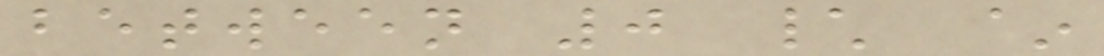between 0 \ ~
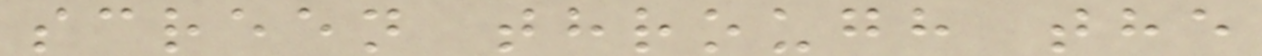screen through the
